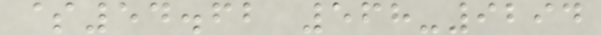$54.62 568-9294
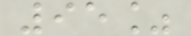95%
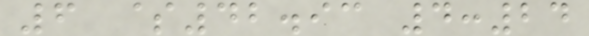6 $42.93 4:24
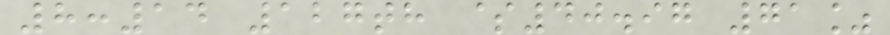8:14 127th $40.97 71%
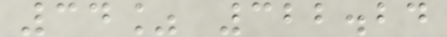34% 322.24
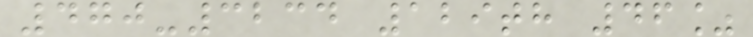470-3234 129th 46%
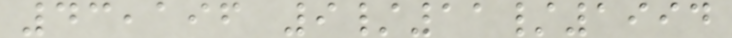43,196 9/11/1994
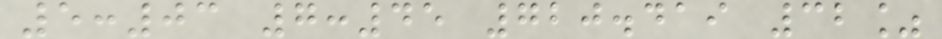5:03 7:45 720.419 32%
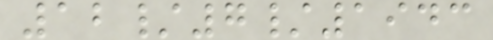12/7/1943
